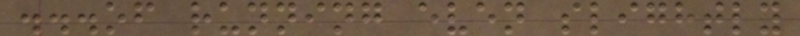...of running even slightly
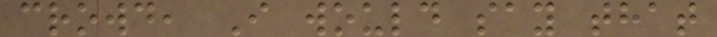crowd, I would say that
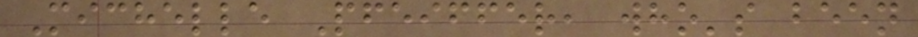Michelle Pfeiffer, who's been
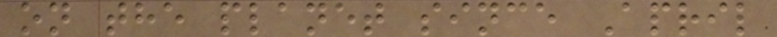on the planet since April
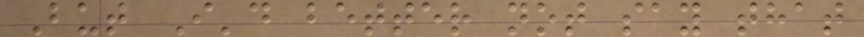But I'd better not say that
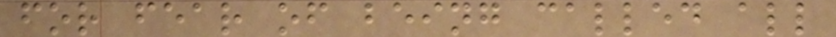for fear of being called all
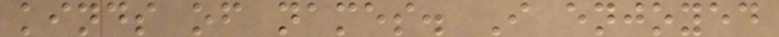kinds of names. I enjoyed
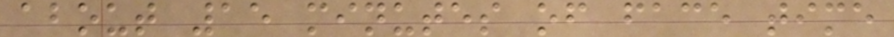about 15 minutes of face time
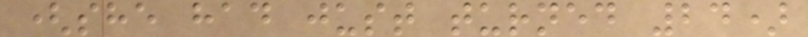(she had just turned 24)
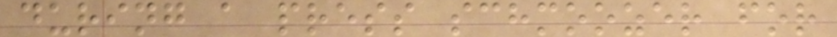during a press schmoozer for
